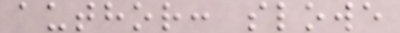author: slowe
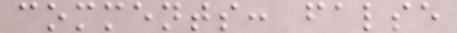comments: false
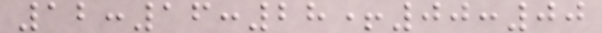12:16:28+00:00
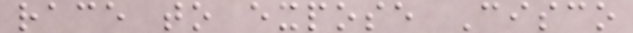race to expose Cisco
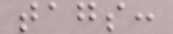tags:
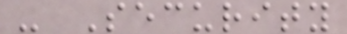- Security
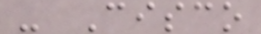- Cisco
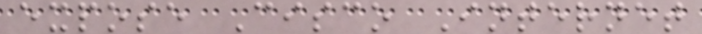expose Cisco Internet
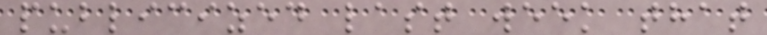publicized last week that
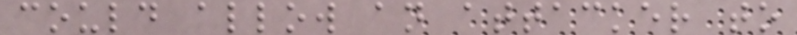could allow an attacker to
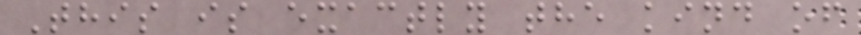This is exactly the kind of
